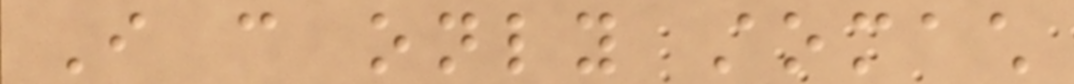I can only stomach
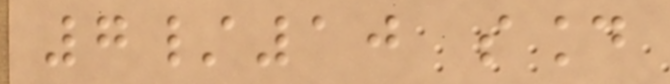7/10 sound
